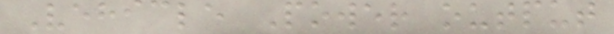Vehicle Power output
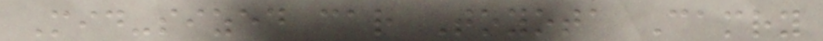Mid-sized car Toyota Camry
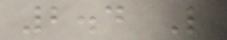2.4 L
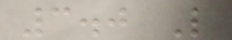3.0 L
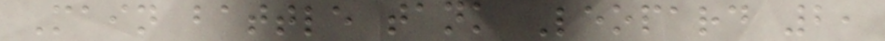Main battle tank Leopard 2,
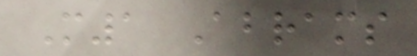M1 Abrams
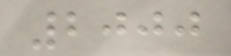2000
